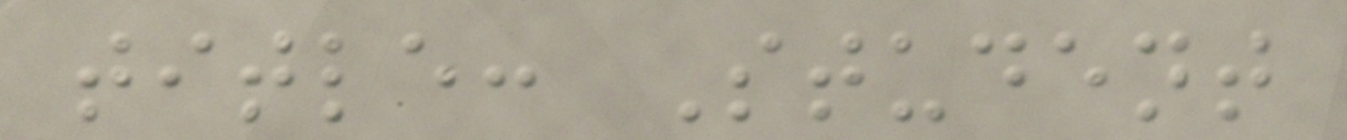title: Student
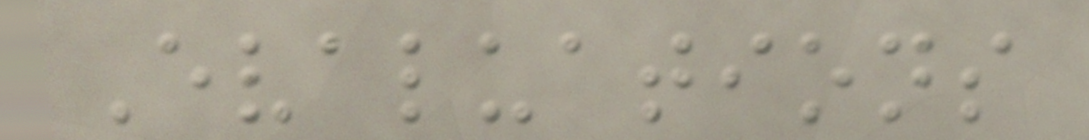Evaluations
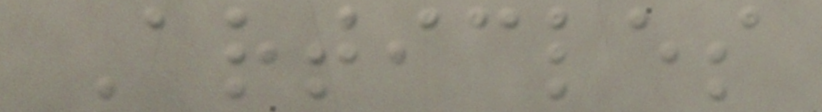Articles
